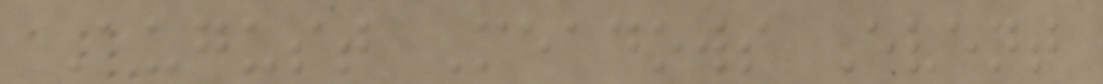August Meadows Event
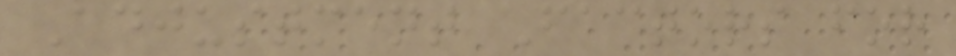Adjustment Factors for
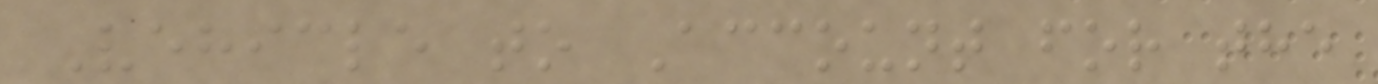Vehicle to Account for the
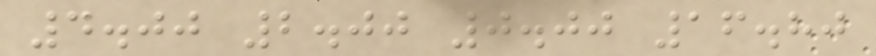4.00 2.00 0.00 16.80
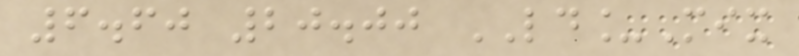6.60 20.00 LD_Mix
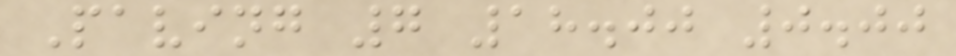Paving 7 18.00 0.00
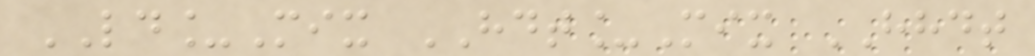LD_Mix HDT_Mix HHDT
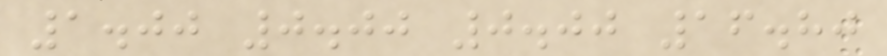1.00 0.00 0.00 16.80
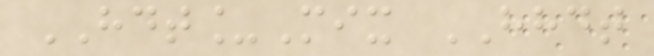HDT_Mix HHDT
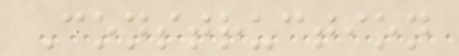Construction
